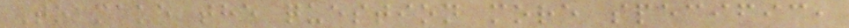To make the question more specific,
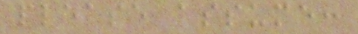please assume:
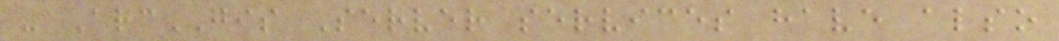- ArcGIS Server services have also
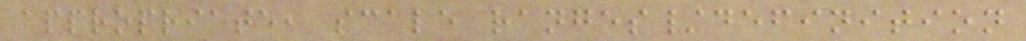appropriate, scale ranges/definition
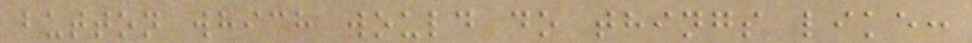button which would do things like:
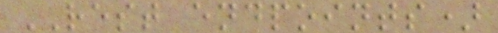REST endpoints)
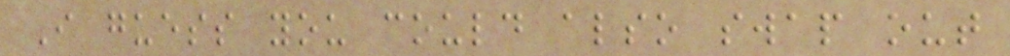I guess you could also swap out
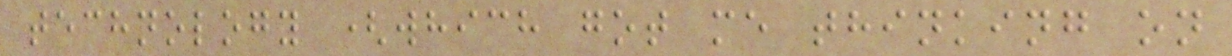technology (which got me thinking on
